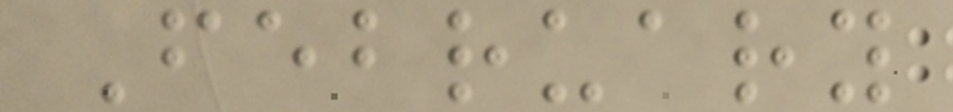February
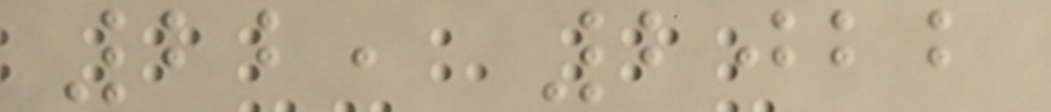22, 2022
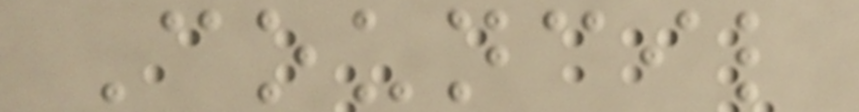Council
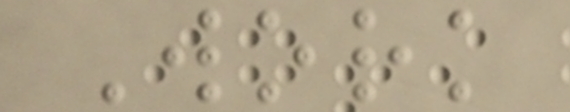Work
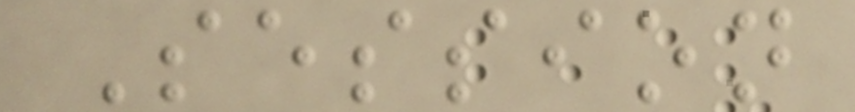Session
